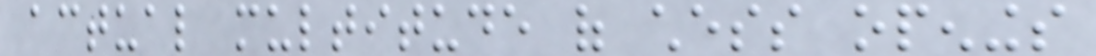actual multitude of chess openings
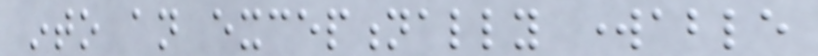into an exceptionally workable
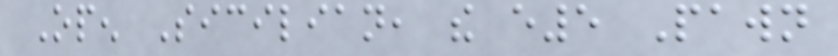Open Sicilian, the e5 Pawn
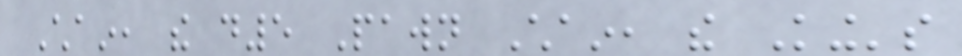Chain, the d5 Pawn Chain, the King's
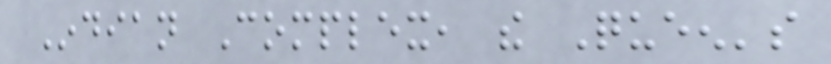Indian Complex, the Queen's
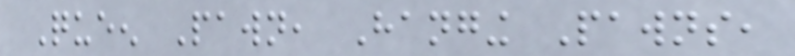Queen Pawn, Hanging Pawns,
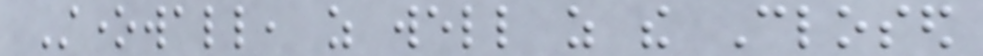Stonewall, as well as the Closed
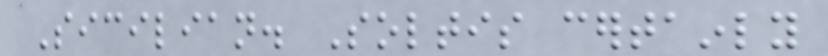Sicilian. Soltis certainly
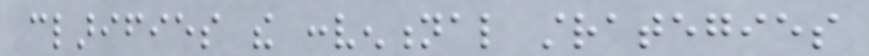clarifies the conventional strategies
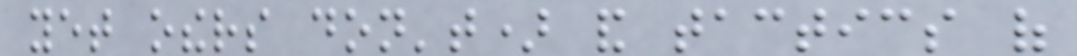yet others don't) and tactics of
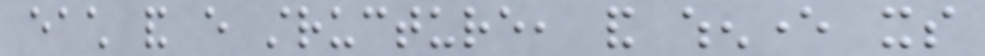each and every structure, and whenever its
